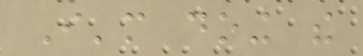I'm doing the
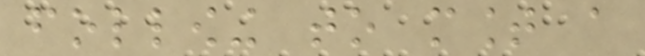following to mount a
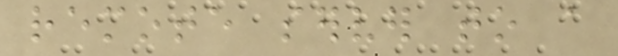remote server to a
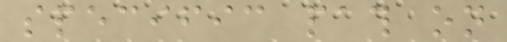specific path on
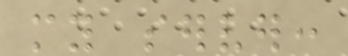my server:
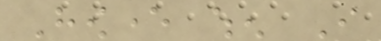However when I
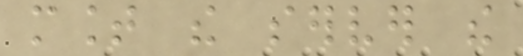mount the server the
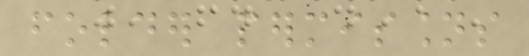folder permissions
